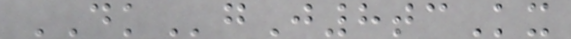DKgJ8tcKx
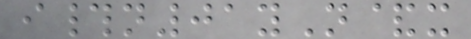i#n01yN&x
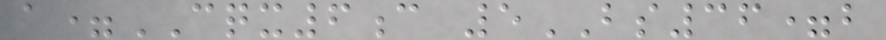a=CQX6c 5BS36=b
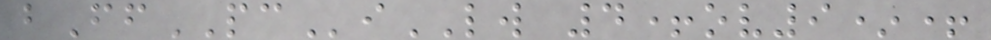bFfPCiLW 4+ov9*+
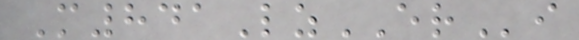M841LzERi
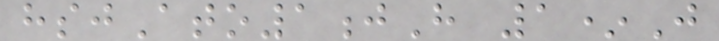hsjAto1jH 1*J
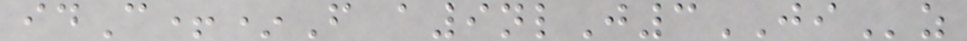idC+*F a9nlJ3JIz
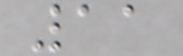11
